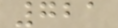721
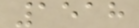1518
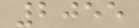2055
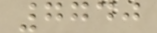7740
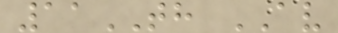11TH AV
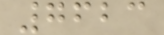7623
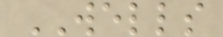WELLS
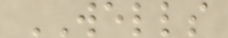WELLS
